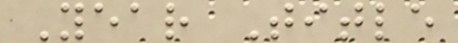Year Title
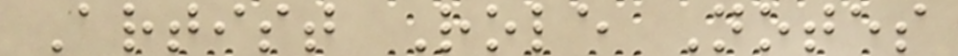Artist Role Notes
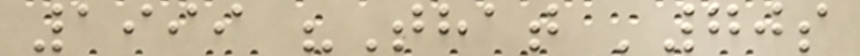1999 "That '70s
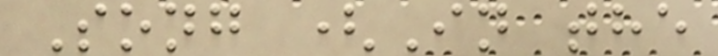Song (In the
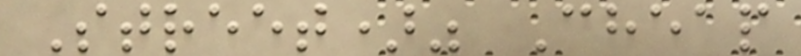Street)" Cheap
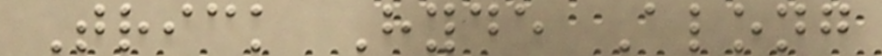Trick Hyde Along
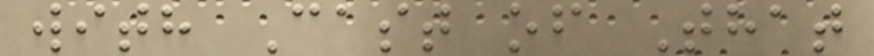with Cast of That
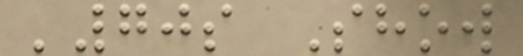'70s Show
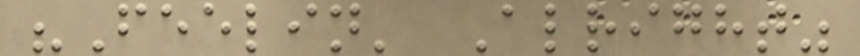"Feelin' Alright"
